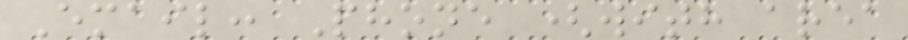Email: Phone (with area
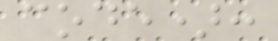code):
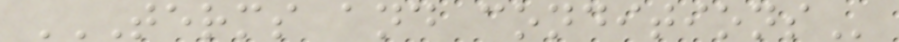TERMS AND CONDITIONS
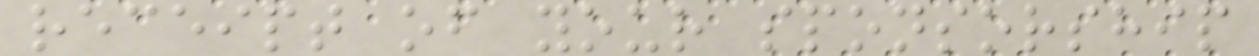receipt of your sponsorship
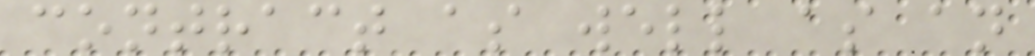contract as well as an
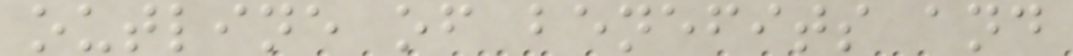outline of benefits and
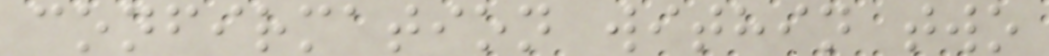confirmation within two
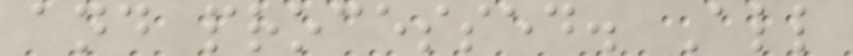and processed. All
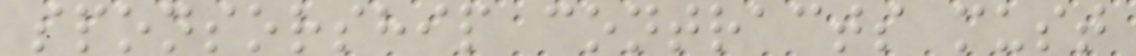sponsorship contracts must
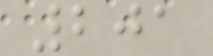201
